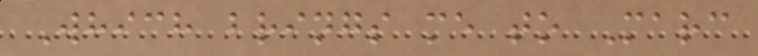Which brings me to Marc
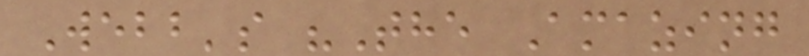Webb's "The Amazing
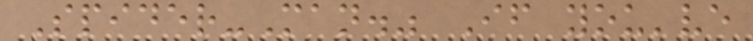Spider-Man." If you've
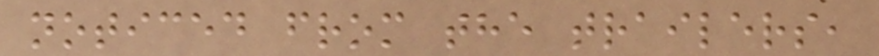noticed from the trailers,
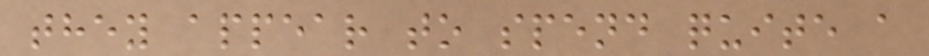they appear to spend quite a
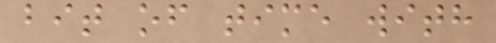bit of time with
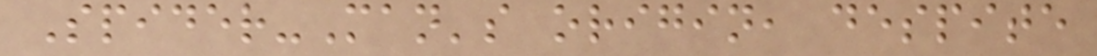Spider-Man's origin, despite
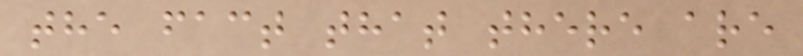the fact that there are
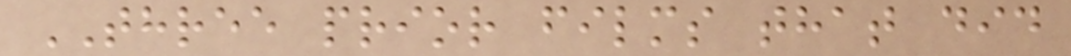THREE prior films that did
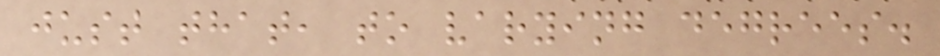just that, to varying degrees.
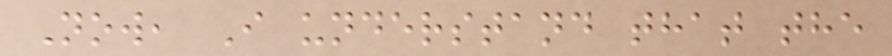Now, I understand that the
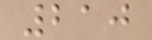210
